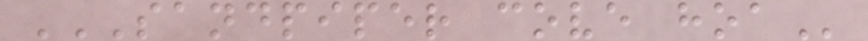SANDPIPER COVE HOA
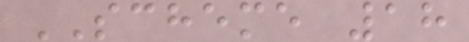SCHEME 18
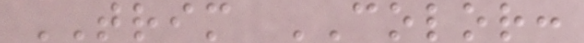TRIM COLOR:
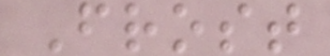Frost
